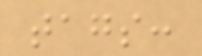tags:
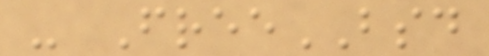- FreeBSD
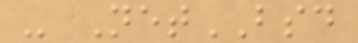- NetBSD
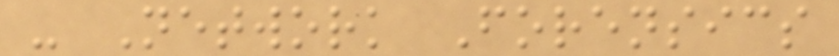- Network Forensics
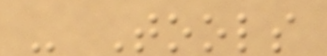- Tools
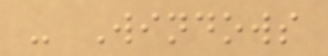- Windows
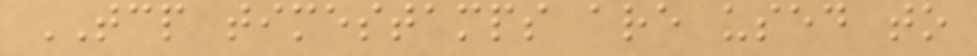TCP timestamps are used to
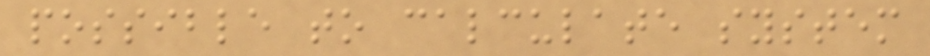possible to calculate system
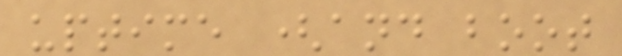uptime (and boot
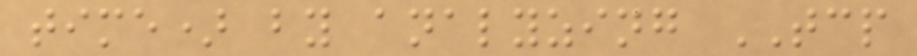time) by analyzing TCP
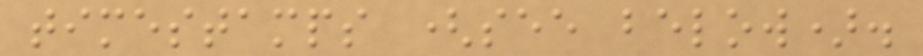timestamps (see below).
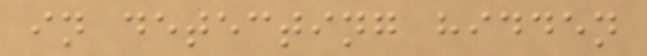in detecting hidden
